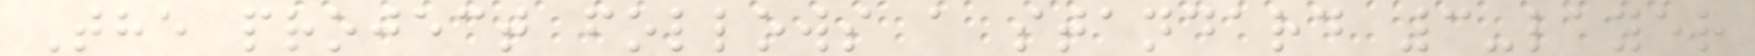The project follows a standard 3-layer
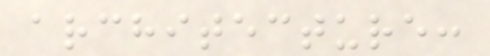architecture:
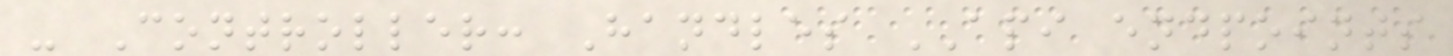- Controller: Handles API endpoints
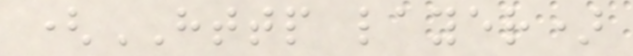(HTTP layer)
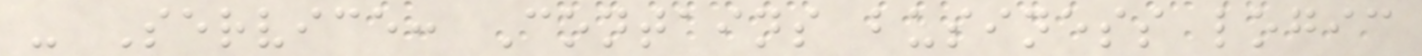- Service: Contains business logic
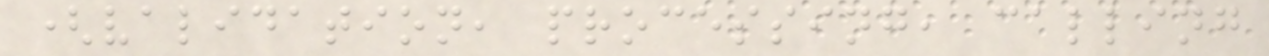(validation, processing, calling
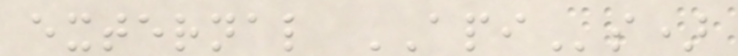external APIs)
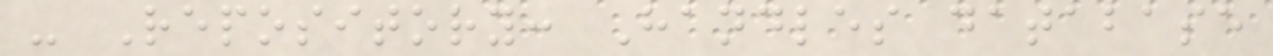- Repository: Handles database
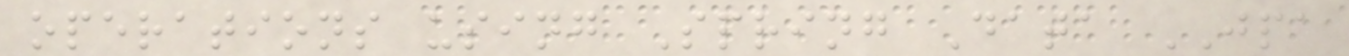operations using Spring Data JPA
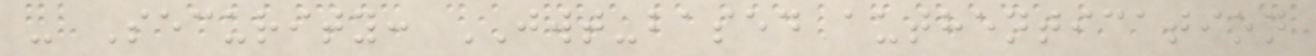- Security: JWT-based authentication
